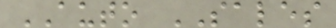AUTO SALES
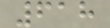618
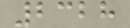2328
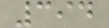394
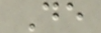De
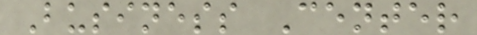Business Center
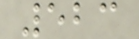523
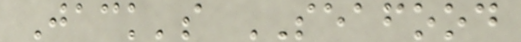Jack's SEAFOOD
